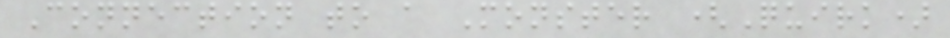Connection to a Monster (Quirk)
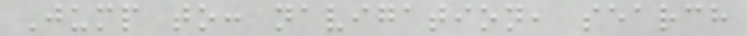Jump to: navigation, search
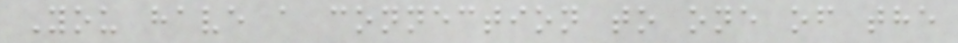You have a connection to one of the
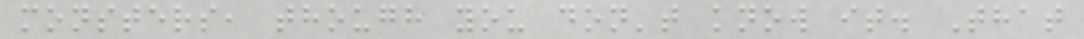monsters, though you don't know it. That
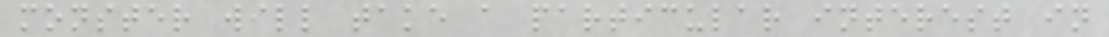monster will take a particular interest in
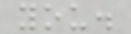you.
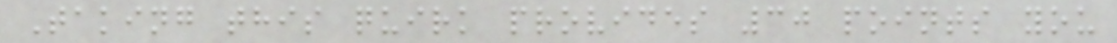Taking this quirk provides 30 points you
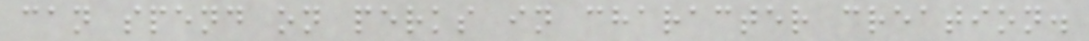can spend on perks in character creation.
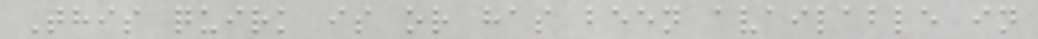This quirk is or has been available in
